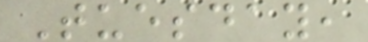Tuesday,
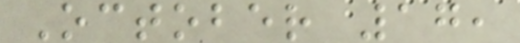October 17,
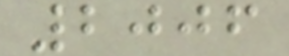2006
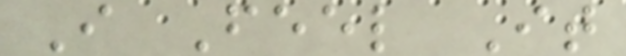I Feel It
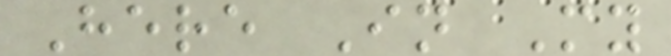Here In My
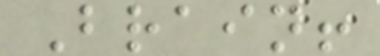Brain!
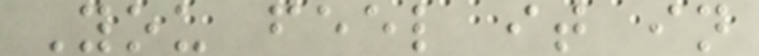You feel it in
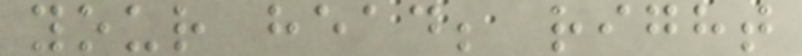your head; right
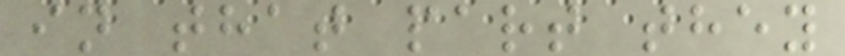in that part they
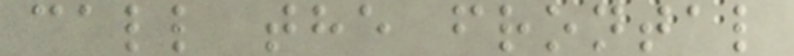call the frontal
